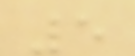5
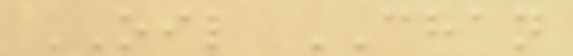OIL CHAN
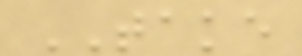TAKE
